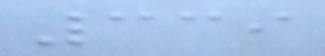339
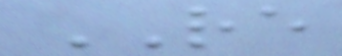RE
